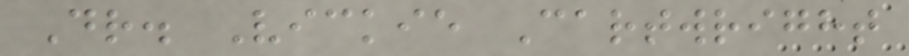Dr. Vickie Cartwright
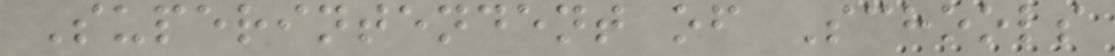Superintendent of Schools
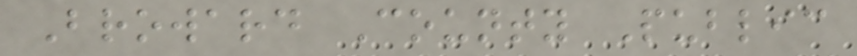Broward County Public
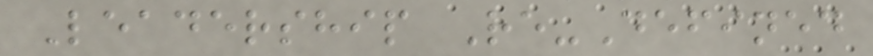Leadership Re-Defined
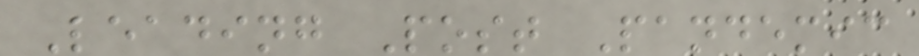Leading Post Pandemic
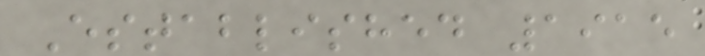Established 1915
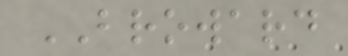BROWARD
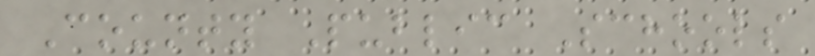County Public Schools
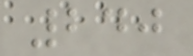240
